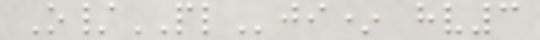O/PLji* hv3
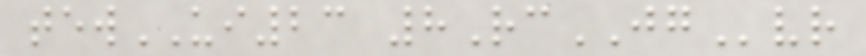tewUI23 8RcJGvr
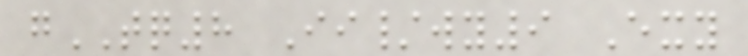gTQ8 Ii/wy9 Exy
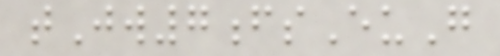tJw7fsEuG
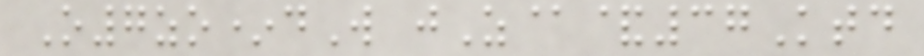O7zo*dW jZ@&37Ktd
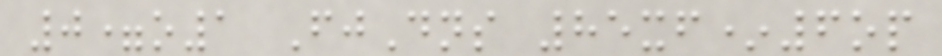0=o1 FjDns 85xf*6op
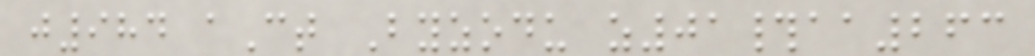j984 aCt Byzodu z01#aa263
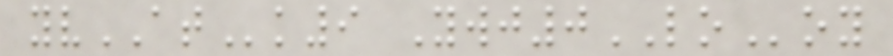yvATk9 Ywj0LOoy
